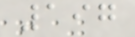197
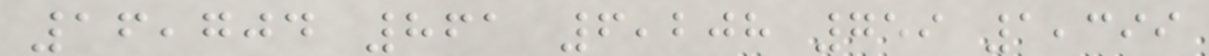16,704 861 6,208 759 1,399
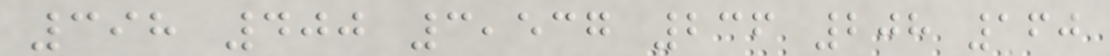398 400 3,537 236 208 160
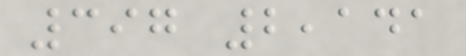397 2,141
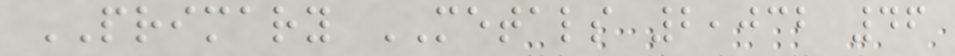PRIMARY METALS 2,032 46
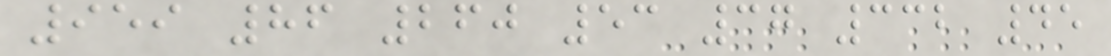959 86 260 53 37 332 45
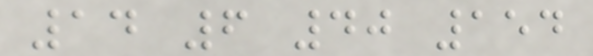14 6 40 154
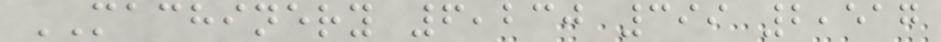MACHINERY 6,230 399 2,517
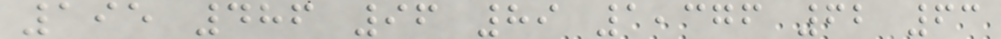195 486 96 89 1,376 62 63
